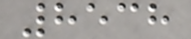8538
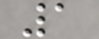1
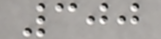300
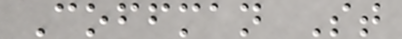Coffman St
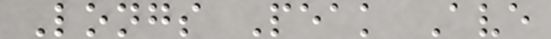Longs Peak Ave
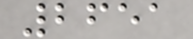2651
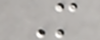M
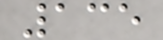135
